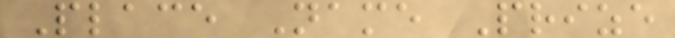Place Name Prize
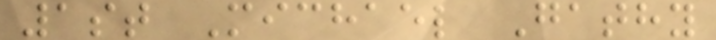1st Michael Gathy
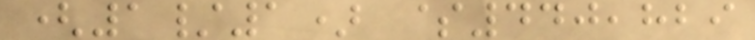(1/1) $440,829
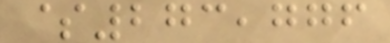$273,776
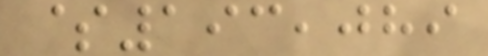$193,089
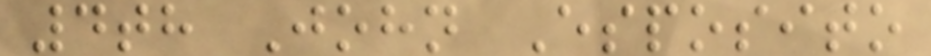4th John Esposito
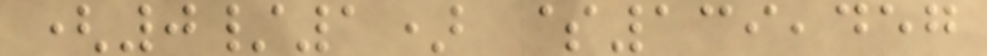(0/1) $139,457
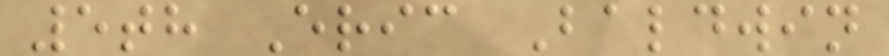5th Eric Baldwin
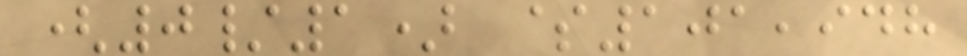(0/1) $101,948
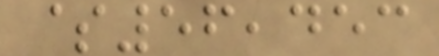$56,453
